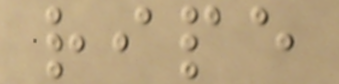ripe
